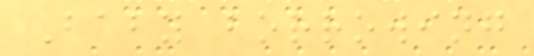Baby borrowing
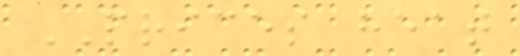PRICES heat
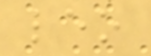leo
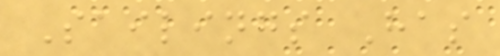Sailings Has
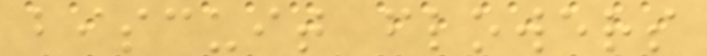biscuit flowers
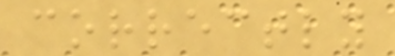correctly
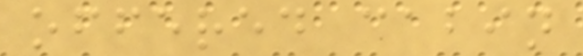offered cabin
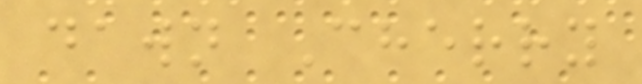dawn Cherry
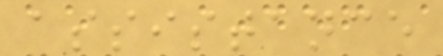assistance
